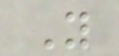Y
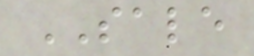SALE
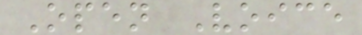Open Voice
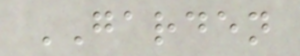GARDEN
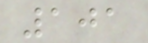101
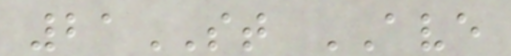21ST AVE
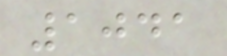1041
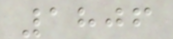1806
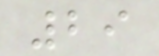29
